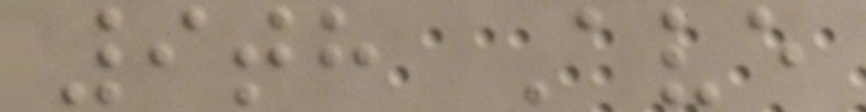9th Ave
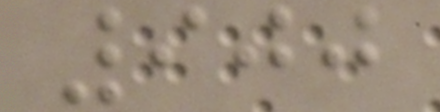900
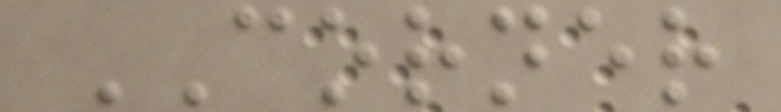CORNER
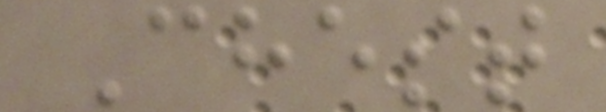Chest
